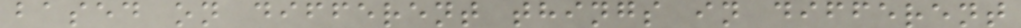based on different things in different
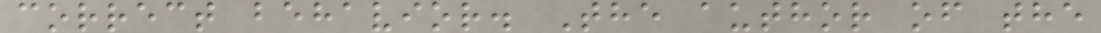correct behavior. The author of the
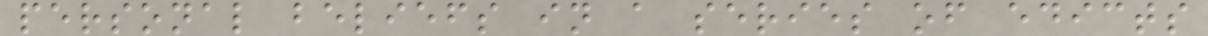personal beliefs in a series of edicts
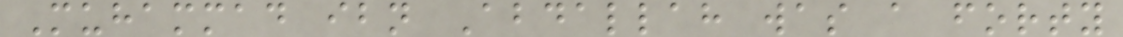Muhammad ibn Abdallah was a forty
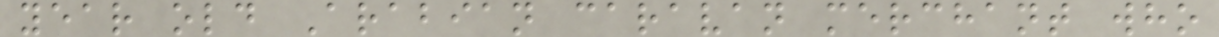year old Arabian caravan merchant who
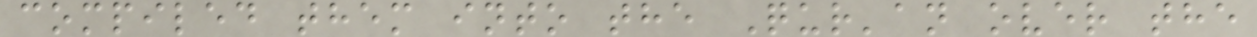compiled them into the Qur'an over the
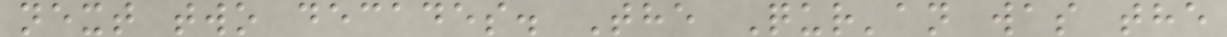next two decades. The Qur'an was the
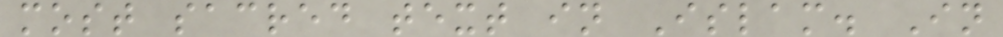most sacred text in Islam. In
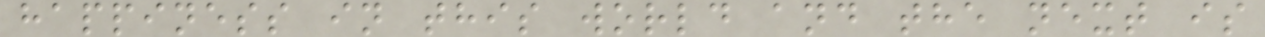happiness in this world and the next is
